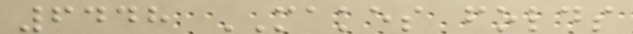6448 MAKES folds
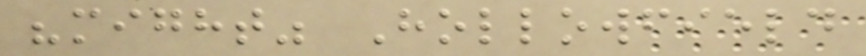"might" Hollowfield
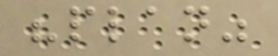"plan"
